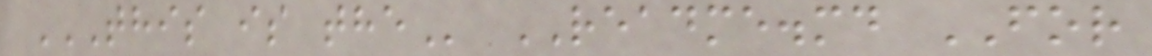THIS IS THE README.md FOR
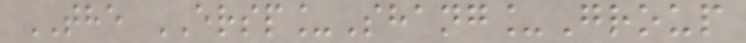THE ERSP_Shang_Group
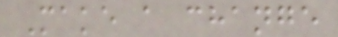Make a change
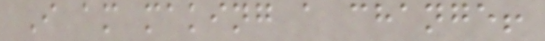I am making a change!
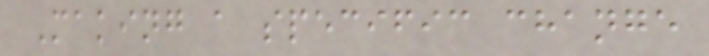Making a specific change
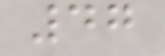47
